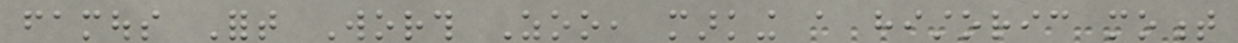famous Fort Worth Zoo, marking a historic moment
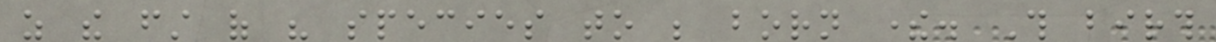as the first of his species to be born there. This birth
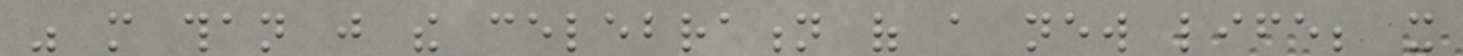was more than just the celebration of a new life; it
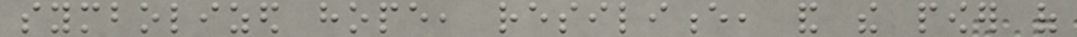symbolized hope, resilience, and the power of
